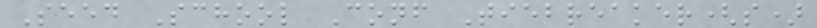Seed School Conf Tiebreaker(s)
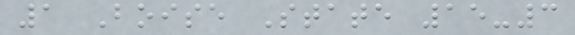1 Boise State 15-3
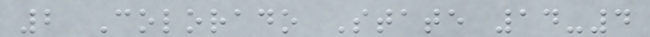2 Colorado State 14-4
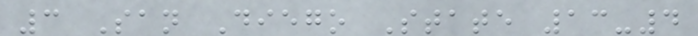3 San Diego State 13-4
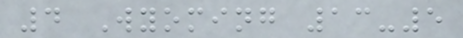4 Wyoming 13-5
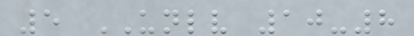5 UNLV 10-8
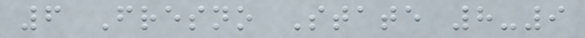6 Fresno State 8-9
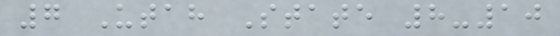7 Utah State 8-10
